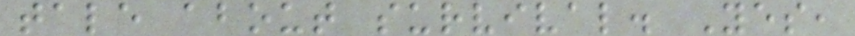tale about survival. Yes,
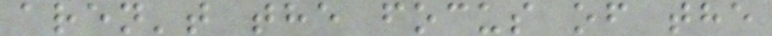aren't the focus of the
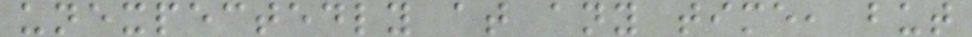unexpectedly at any time, but
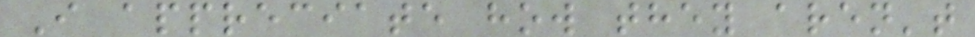I appreciate how they aren't
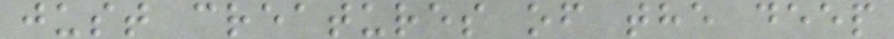just creatures of the deep
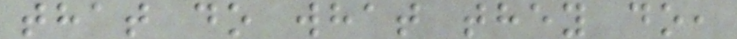that do what they do,
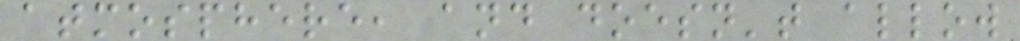atmosphere, and doesn't allow
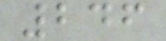246
